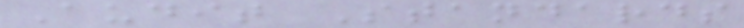Audit Standards
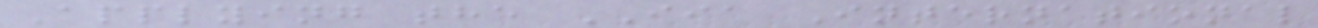Applying the IIA International
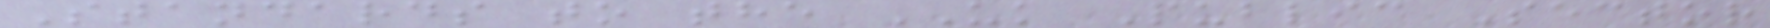Standards to the UK Public Sector
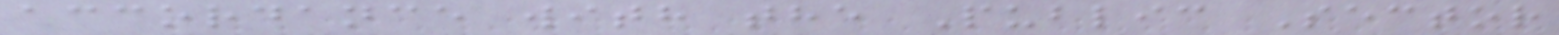accordance with the Public Sector
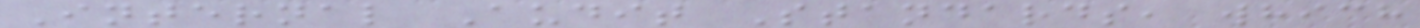Internal Audit Standards, which
